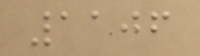1106
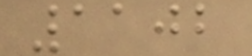1102
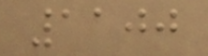1100
